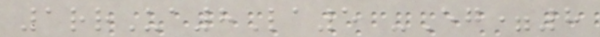1rrUa8La5 -Eg=8
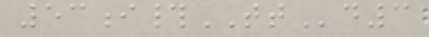53i#TTd3
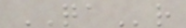QAr
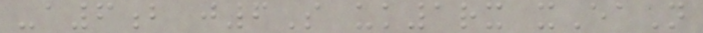-a6b j6S uk1rx xEaN
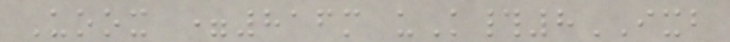Uoox =816m uK#8IXB
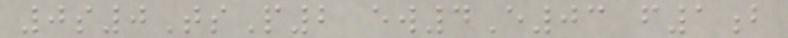0s0TsP2 ew4E03 f1b
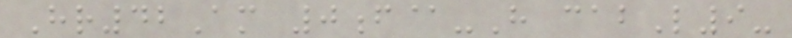Hr42Am 0f@-H cabL9-
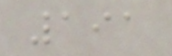191
